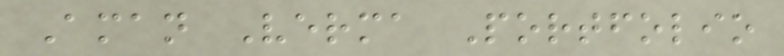Aman Verma Portfolio
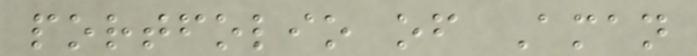portfolio of Aman
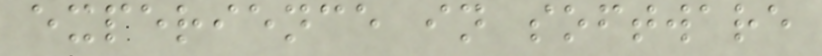experience in software
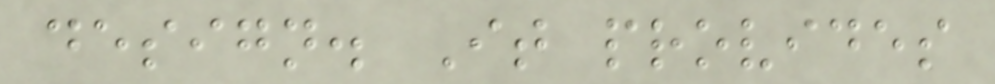design. It provides
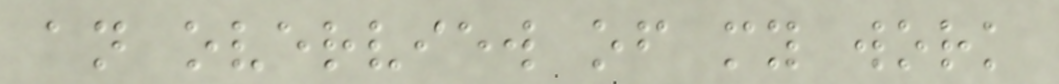an overview of my work
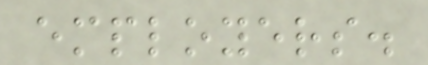employers.
